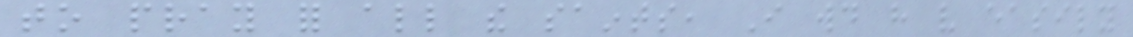to pray for all the saints, I would have very easily
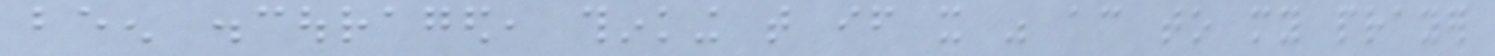been discouraged, thinking that if it was according to my prayer
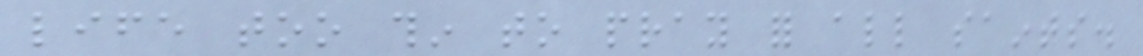life too thin to pray for all saints.
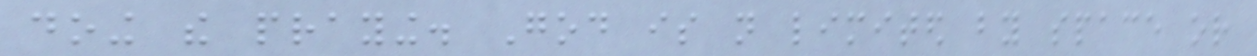doing the praying. God is not limited by space or
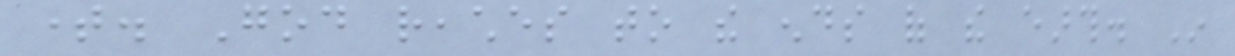time. God reaches to the ends of the earth. In
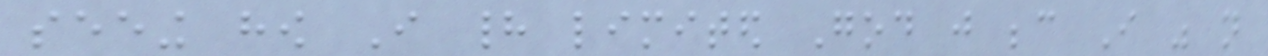seeing how I had limited God just because I was not
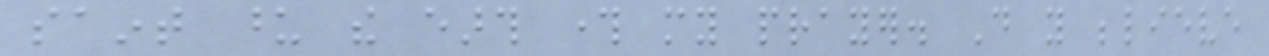saint upon the earth through my prayer. Do you believe
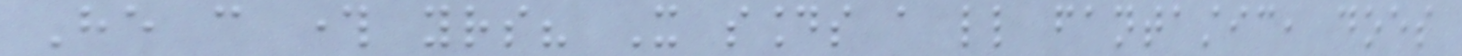He can through yours? It sounds a little fantastic, does
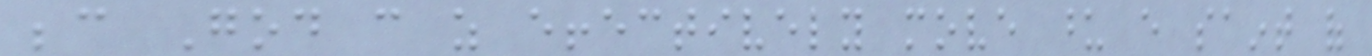because God can as effectively move upon every saint of
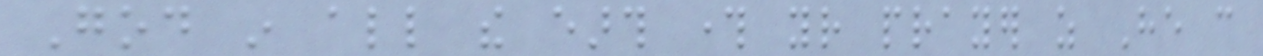God in all the earth through your prayer as He can
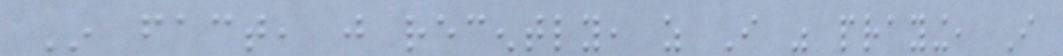In fact, just recently, as I was praying, I
